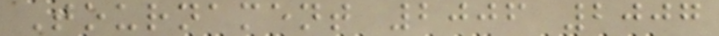Tournament 2006 2007
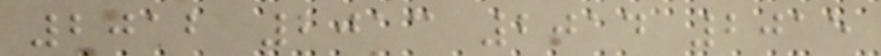2012 2013 2014 2015
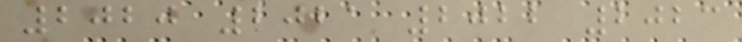2020 2021 2022 2023
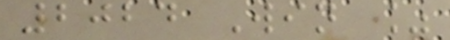2024 Win %
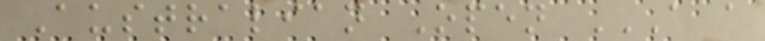Australian Open A A
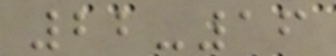22-16
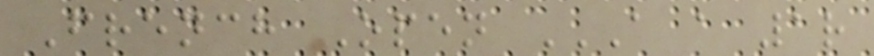French Open A A 1R
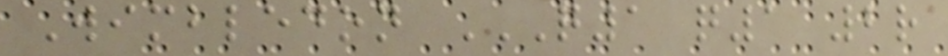Wimbledon Q1 Q1 2R
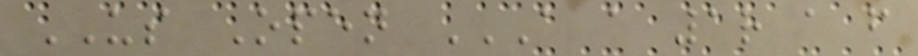US Open A A 1R A F
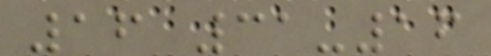16 31-16
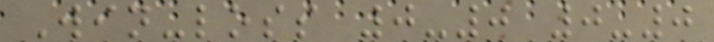Win-loss 0-0 0-0
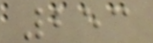253
